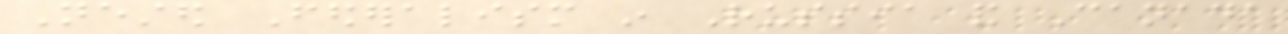Nested Federalism in Russia and Canada
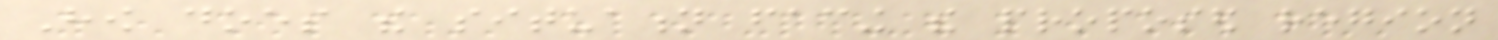How does the situation facing the proposed region
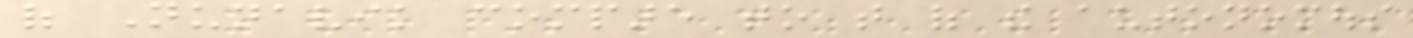of Nunavik compare to that of the autonomous
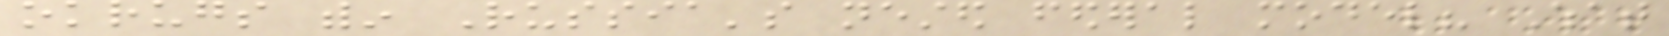okrugs within Russia's nested federal model? What
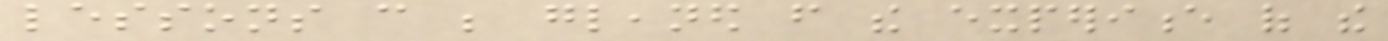lessons can be gleaned from the experience of the
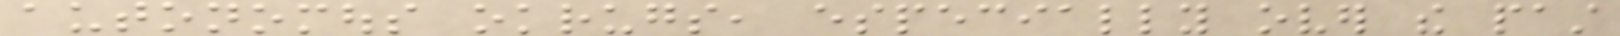autonomous okrugs, especially over the past
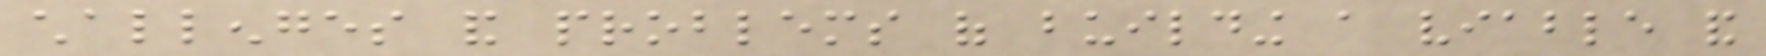challenges and problems of building a viable and
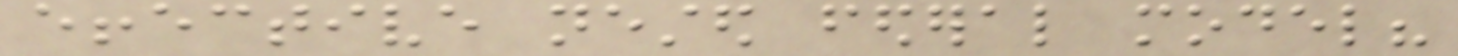effective nested federal model?
